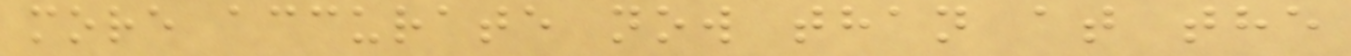more accurate now than at the
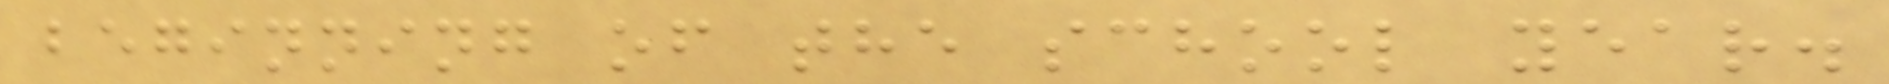beginning of the school year.
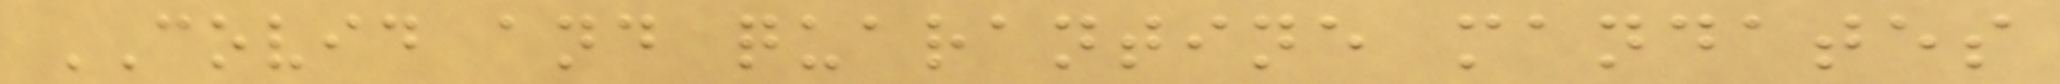COVID and quarantine mandates
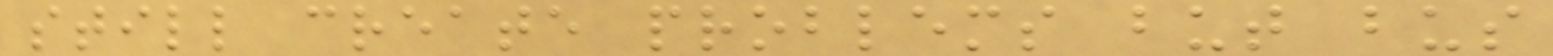still create problems but bus
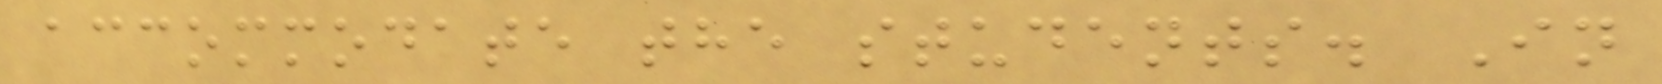accommodate the students. In
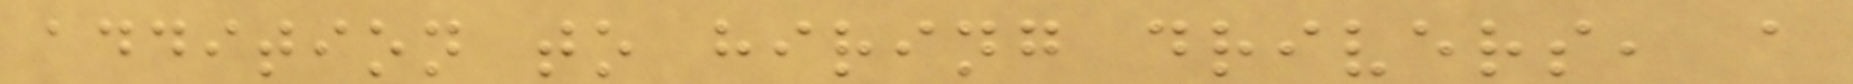addition to hiring drivers, a
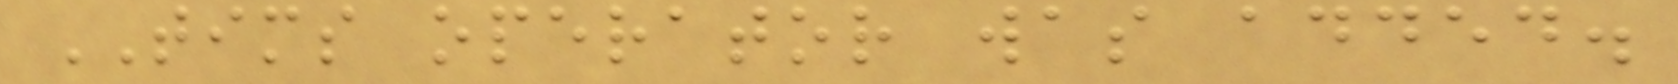TIMS operator was added.
